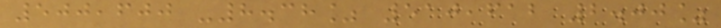500,600 -8.38% 510,612 2.00%
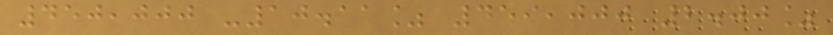450,000 -10.11% 459,000 2.00%
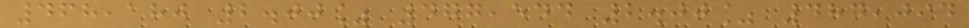468,180 2.00% 477,544 2.00% 487,094
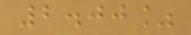2.00%
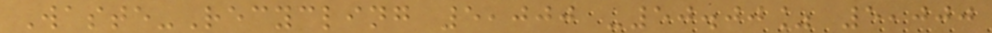Waste-Recycling 5,000 -50.00% 5,000
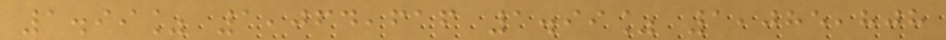1.99% 1,064,616 1.99% 1,085,808
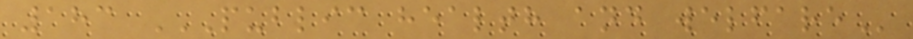183 PUBLIC HEALTH AND WELFARE
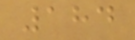184
